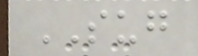SUG
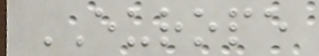EUROPE
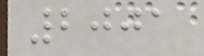2001
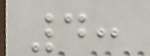4:
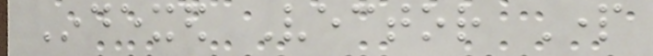Indexed Vector Part
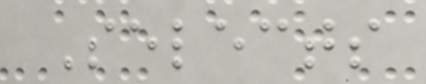Selects
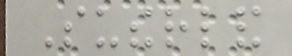Sutherland
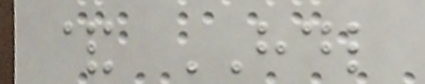& HDL
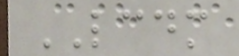LCDM
